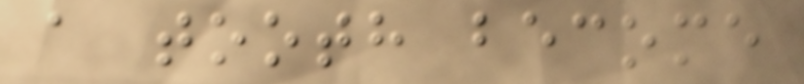a tooth become
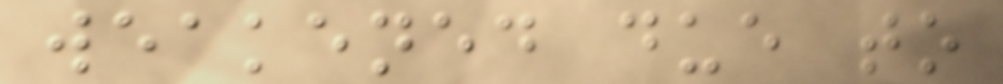weakened due to
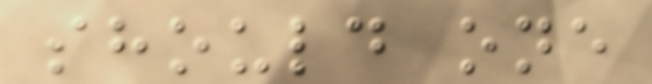should one
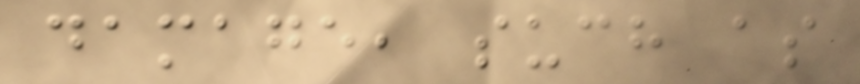damage, such as
